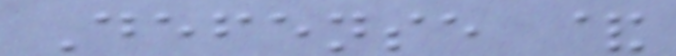Defense &
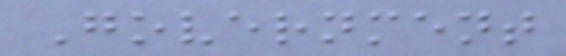Government
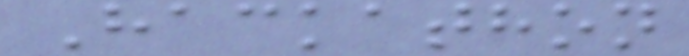Hackathon
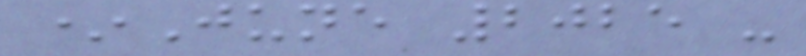*June 2025 -
